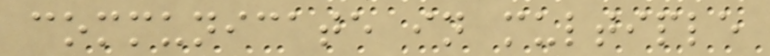communicate in multiple
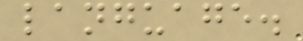language.
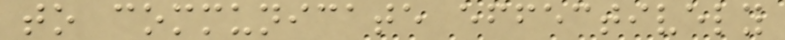to communicate effectively
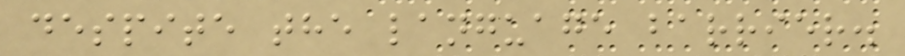despite the language barrier.
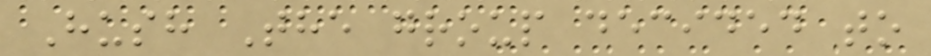Hush The group decided to
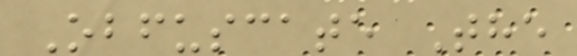Obfuscate The
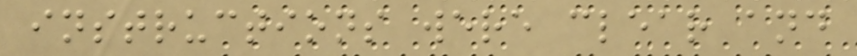instructions were clear and
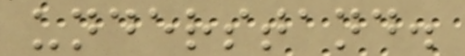understand.
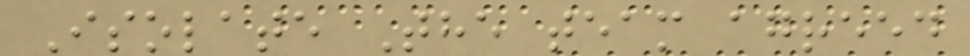Isolate The team agreed
